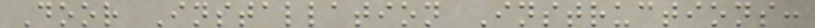Door Installation Instructions:
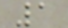1
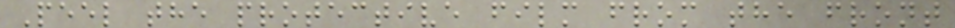Peel the protective film from the front
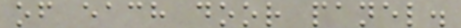of each door panel.
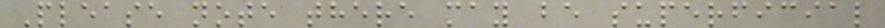Please note there may be superficial
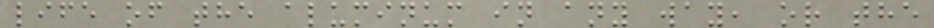life of the aluminum in any way, or the
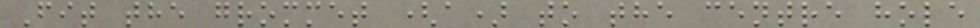Fit the grommet (a) to the centre hole
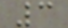3
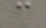c
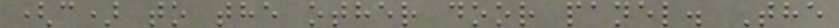(c) to the other door panel. The
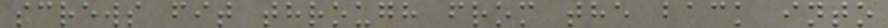screws fit through from the back into
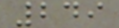249
